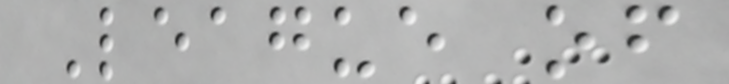League of
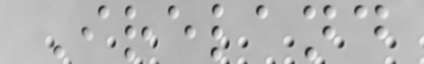Ireland
